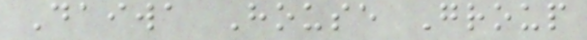Daiwa House Group
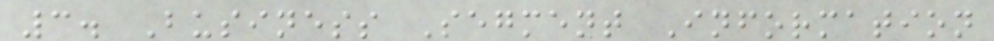3. Business Segment Information
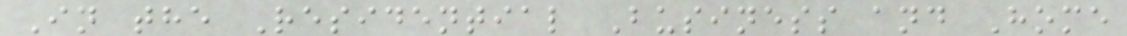In the Residential Business and Home
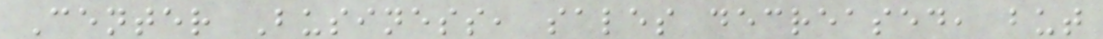Center Business, sales decreased, but
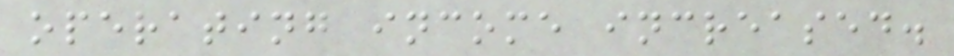operating income increased.
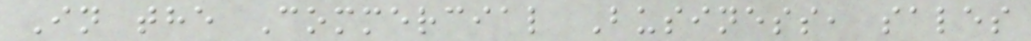In the Commercial Business, sales
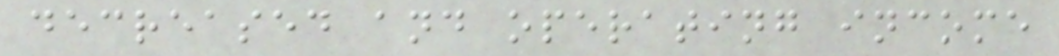decreased and operating income
